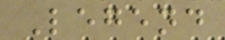Legend
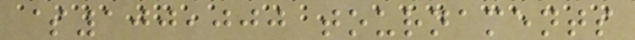$100,000 tournaments
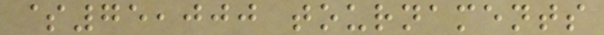$75,000 tournaments
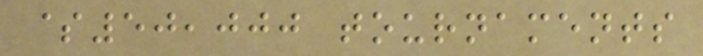$50,000 tournaments
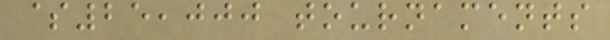$25,000 tournaments
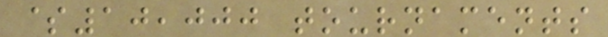$10,000 tournaments
